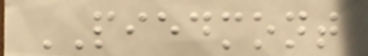PIEDMONT
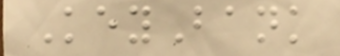KeyBank
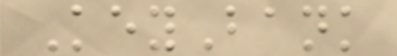KeyBank
